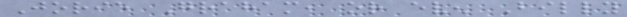Jorie Graham, or even Billy
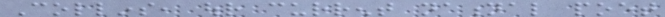Collins, our current national poet
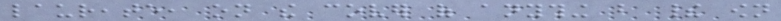laureate, on the cover of anything but their own
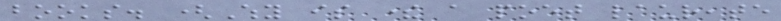books. (Why is there a poet laureate
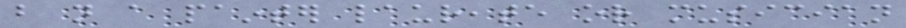but not a painter laureate or musician
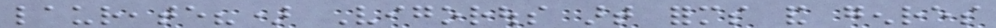laureate?) Vigorous art forms and genres
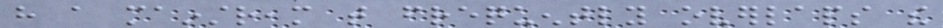have a mainstream that frequently overlaps the
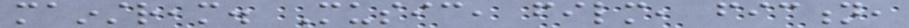mainstream. Music, film, fiction,
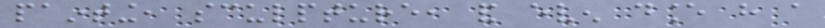painting, sculpture, and even dance have a
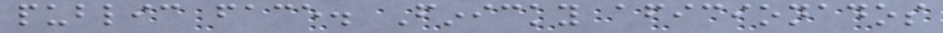public face. Finicky aficionados
